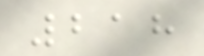218
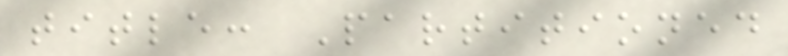title: Partitioned
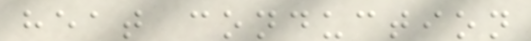heat conduction
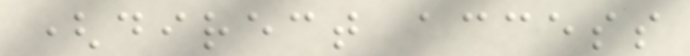(direct access
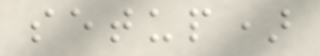setup)
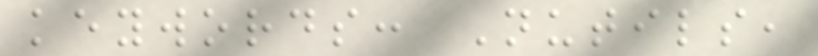keywords: Nutils,
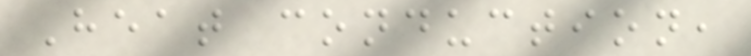Heat conduction,
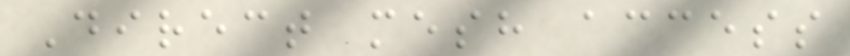Direct mesh access
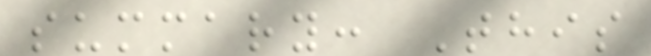summary: This
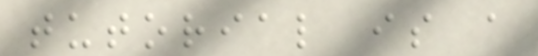tutorial is a
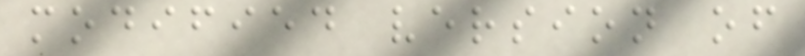modified version of
